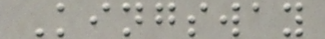Kingsway
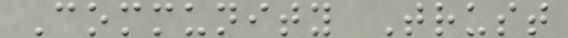Community Trust
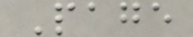Page
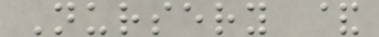Nursery &
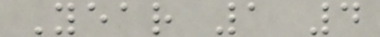Year 1 4
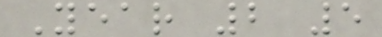Year 2 5
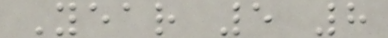Year 5 8
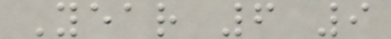Year 6 9
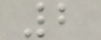2
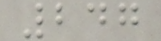247
